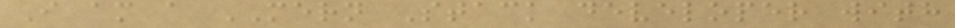I am a MERN Stack developer with
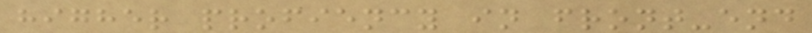higher profiency in front-end
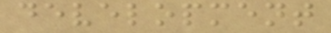development
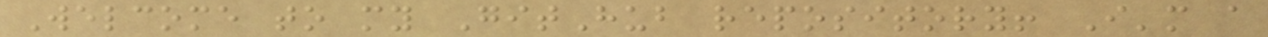Welcome to my GitHub repository! I'm a
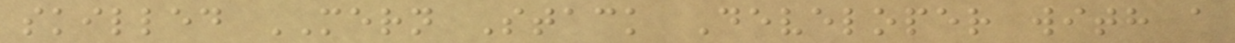skilled MERN Stack Developer with a
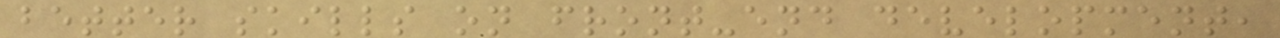better skills on front-end development,
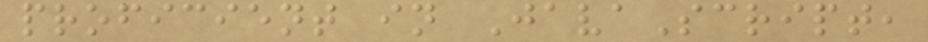proficient in JavaScript,
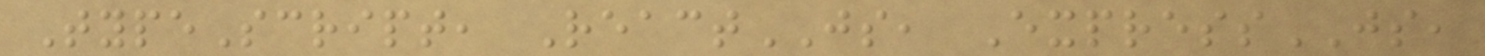TypeScript, ReactJS, ExpressJS,
